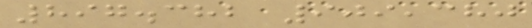897.382 909,380
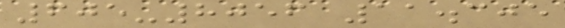605-8056 11.305
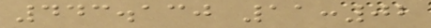443.130 11:02
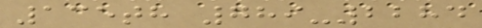135th 789-2284
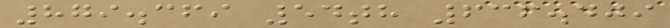879.369 54th 636.409
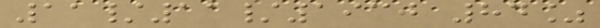11/11/1930 84%
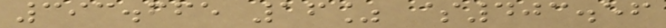393.665 16% $403.56
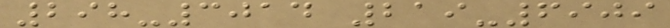298-3014 219-6909
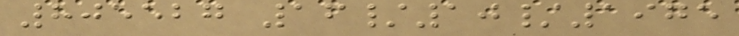805527 16/10/1975
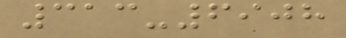313-6908
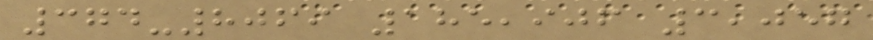374-8069 185,906 3,057
